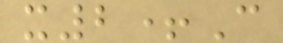x2+C
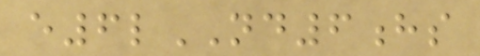e6lND6hs
